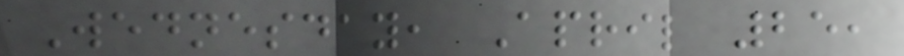Wednesday, April 25,
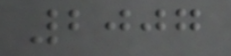2007
